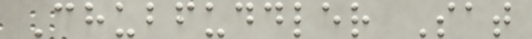Chubfuddler Sat
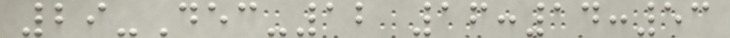29-Dec-12 16:14:53
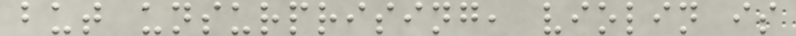but unsurprising, violin is
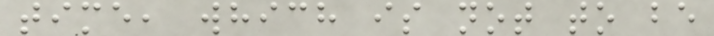time, which is not to be
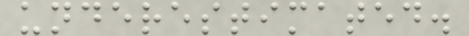underestimated.
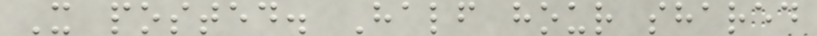X posted. Half hour shared
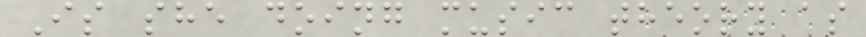Is she doing music theory as
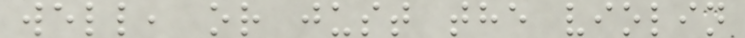well, or just the violin
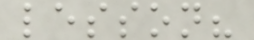lesson?
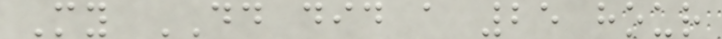My DD did a 25 hour
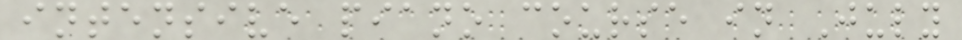intensive piano course in July
